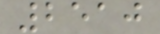2510
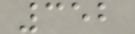352
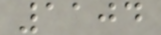1104
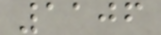1106
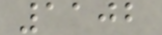1102
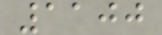1100
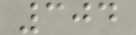304
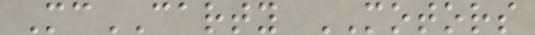McCARTY MOTORS
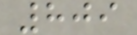809
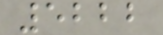5222
